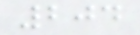204
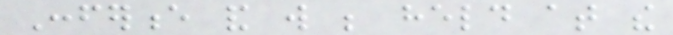Conference and will be held at the
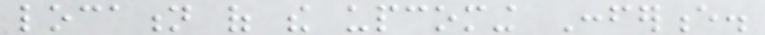location of the upcoming Conference.
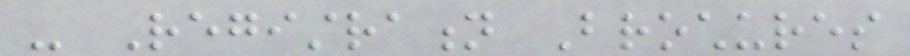- Registration Brochures
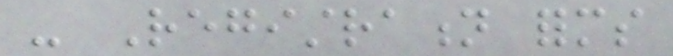- Registration forms
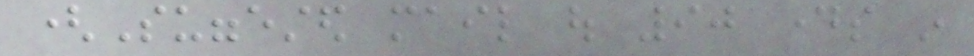(Suggested mail out 90 days in
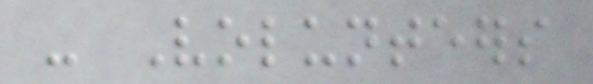- Volunteers
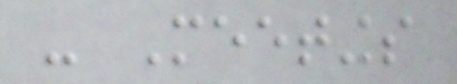- Meetings
